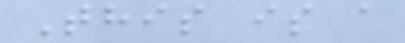This is a
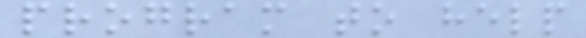program to help
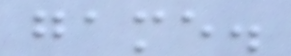game.
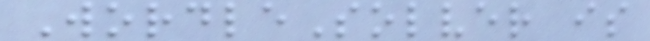WordleSolver is
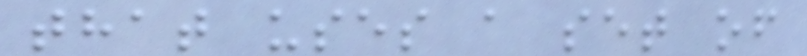that uses a set of
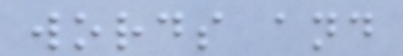words and
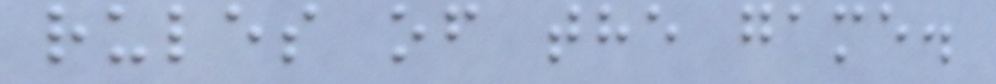rules of the game.
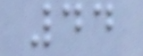44
